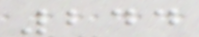244
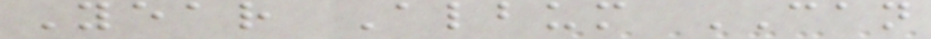Year Album CAN
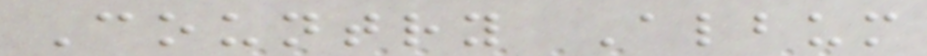Country Album
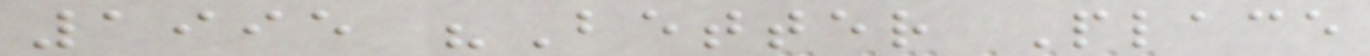1995 "Better Place
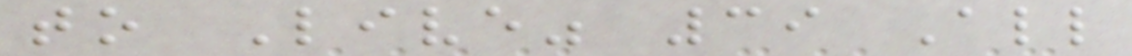to Live" 39 All
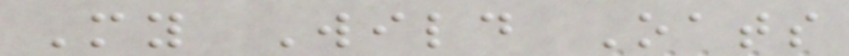My Wild Oats
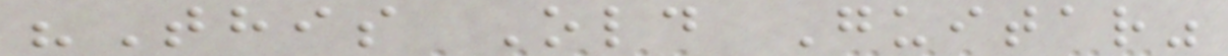"This Old Guitar"
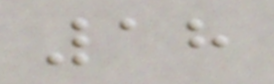18
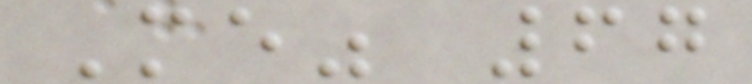Me" 67
